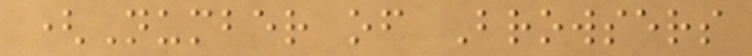(Number of Browsers
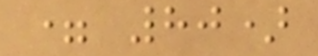= 80)
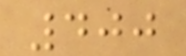400
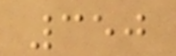350
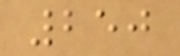250
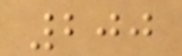200
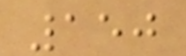150
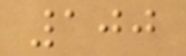100
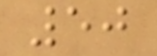50
